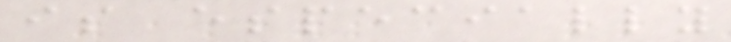is especially
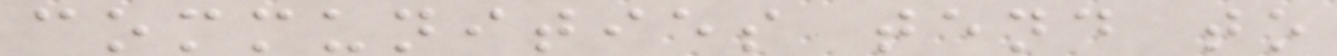communities tend to
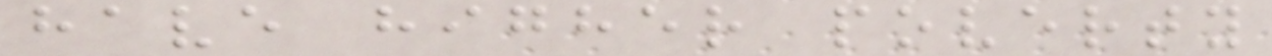have higher poverty
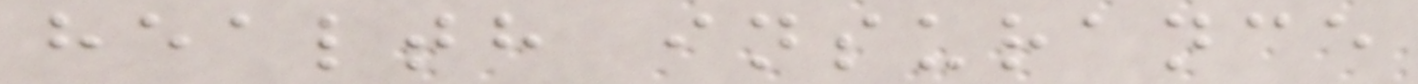health insurance
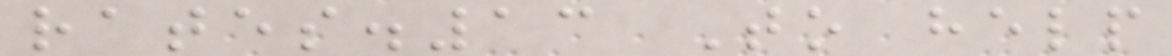rates.13 To help
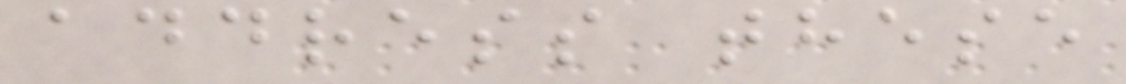address these
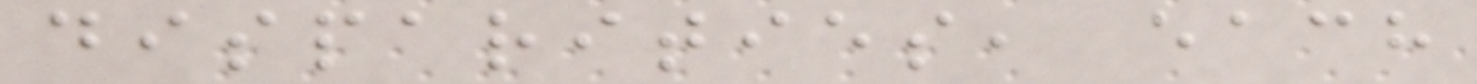disparities, each
